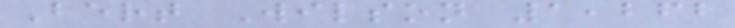Bert Wilson 1,262
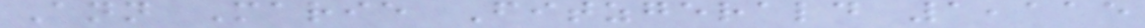Ann Marie Fitzgerald 1,115
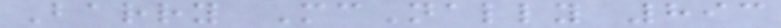Barry McNally 893
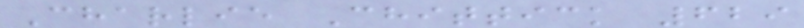Charlie Chittick 629
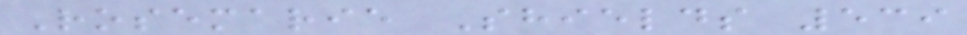Rosemarie Shields 539
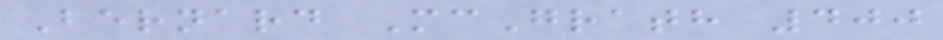Bernard McGrath 400
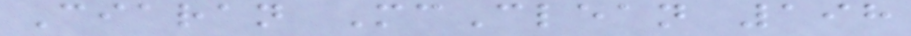Ciaran McClean 198
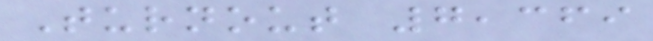Turnout 7,369
